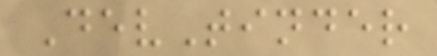DevTinder
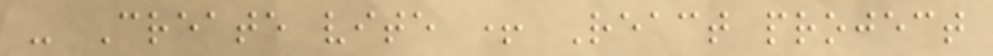- Create vite + React project
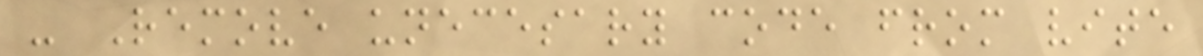- Remove unecesary code from vite
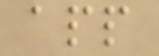app
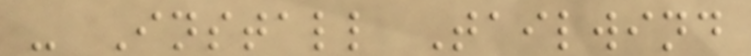- Install Tailwind
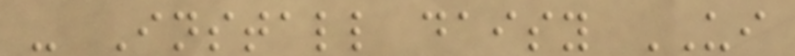- Install daisy UI
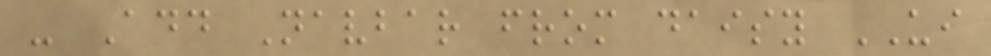- Add Navbar from daisy UI
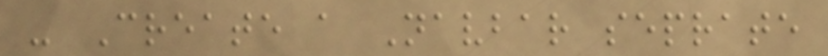- Create a Navbar seprate
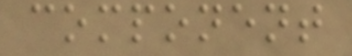component
